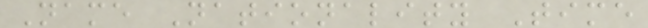Name Nationality Time
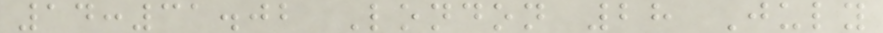14:31.02 London 28 July
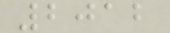2012
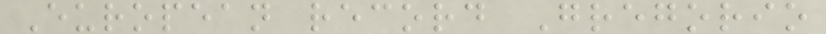European record Gregorio
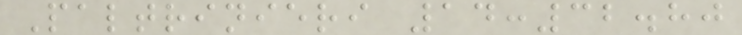Paltrinieri 14:32.80
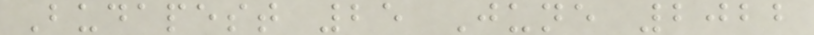Budapest 25 June 2022
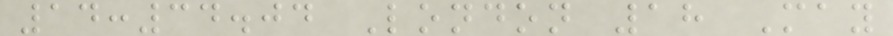14:34.04 London 18 May
